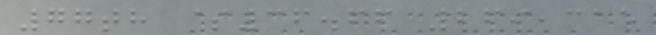77th $36.66 269,315
